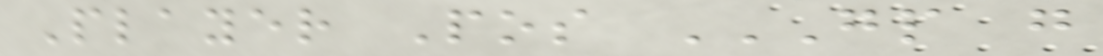Player Pos GP G
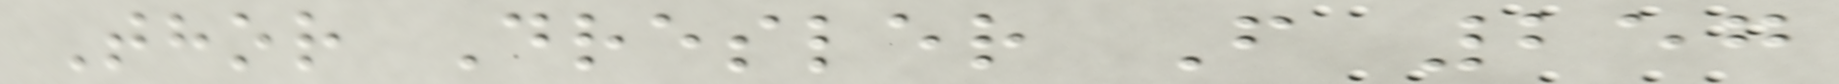Thor Dresler F 257
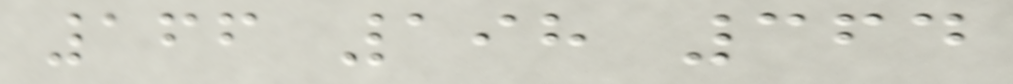166 198 364
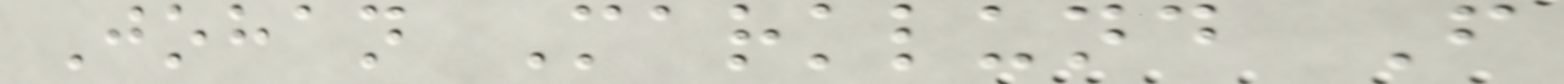Johan Marklund F
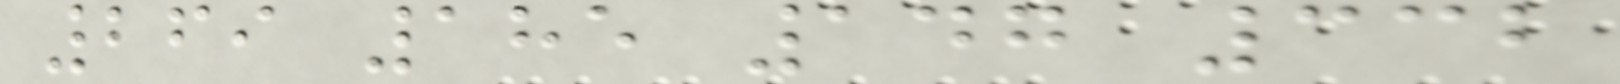269 185 147 332
